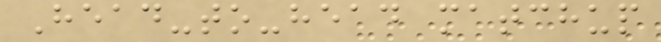Head-to-head matchup
